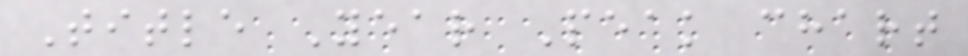Title Year Peak chart
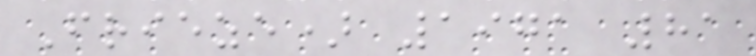Frieze) 1971 81
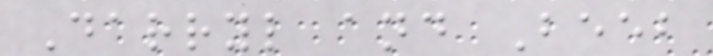Darryl and Beeb
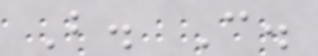B. C.
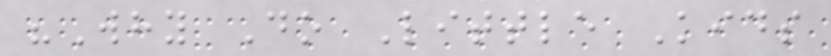"Why Do Little Kids
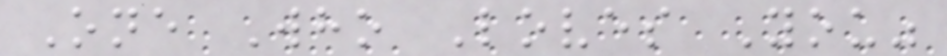One Who Loves You"
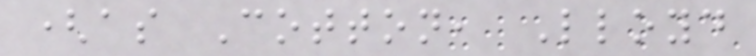(as Cotton, Lloyd
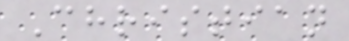Christian
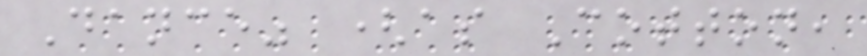Dance" (as Cotton,
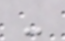-
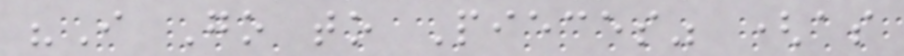"I Go to Pieces" (as
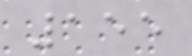155
